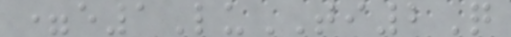=e1LuTI2Q
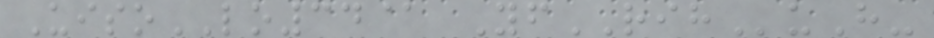UisoLO34@ YfRIHuH-
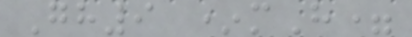Gh9 *mH=
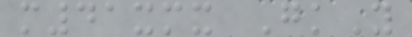m41xmx GkY
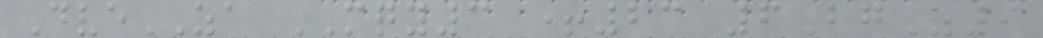DveZA MQY3 +23 6BgZ9
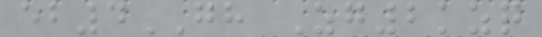eb4GH Zg2kzq
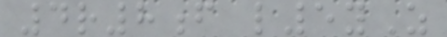4r8f l5yZ
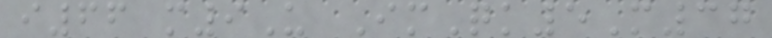i66 m9U ImQk5M37
